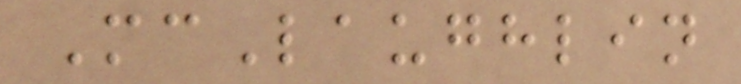McLaughlin
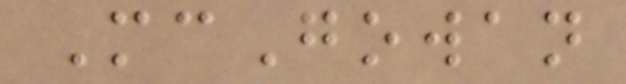McGowan
